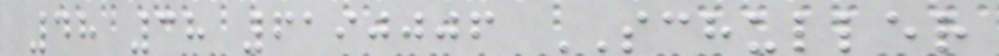48 38 6190006 SCHULLER
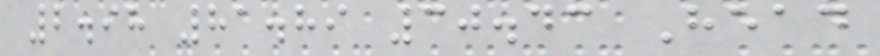2.98 81.89 30.43 Head
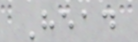Head
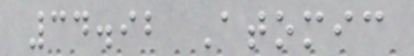34.92 Atomic
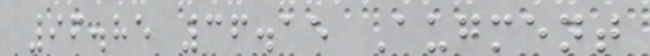96.85 36.15 Augment
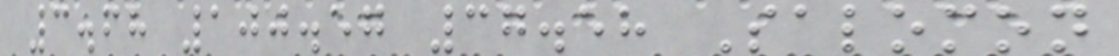3.68 100.57 37.58 Salomon
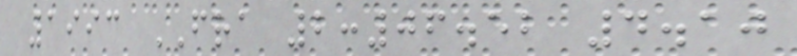1993 FRA 2:06.52 4.10
